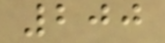200
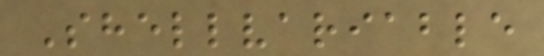Shellvariable
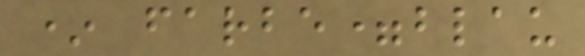* farbe=blau
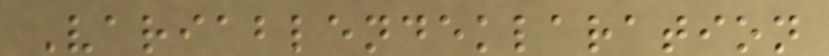Variablendeklaration
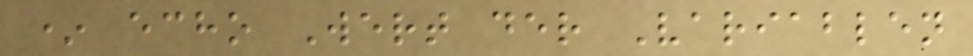* echo Wert der Variablen
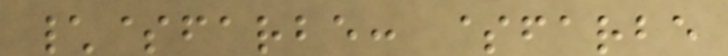\$farbe: $farbe
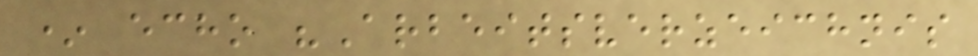* echo "Arbeitsverzeichnis
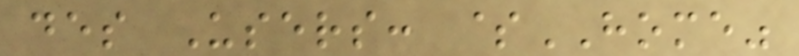des Users: $HOME"
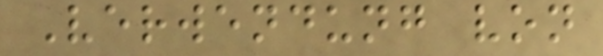Verwendung von
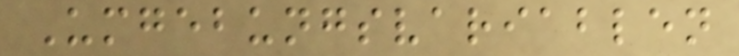Umgebungsvariablen
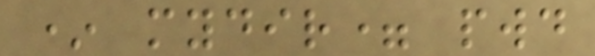* mydir= pwd
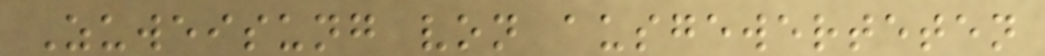Zuweisung von ausgewerteten
